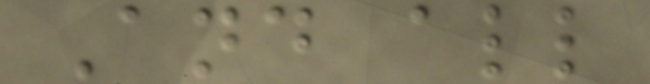And all
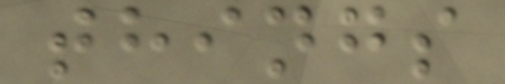things
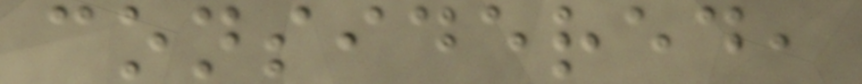considered,
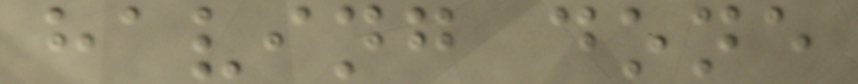having done
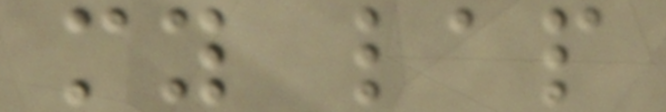my lap
